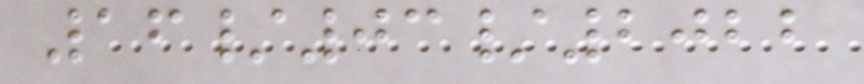16/03/2022
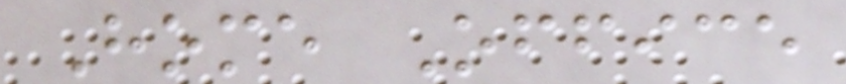Home Office
